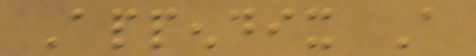Appendix A
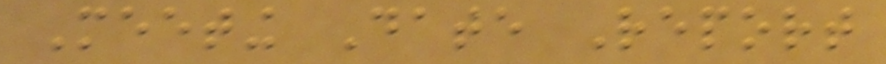Meeting Date Report
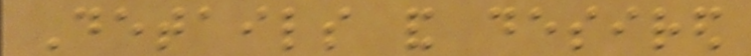Details and desired
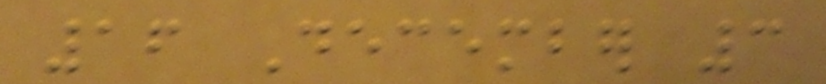16 December 3
